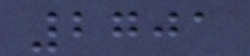2701
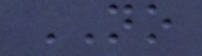NO
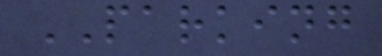PARKING
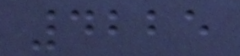4225
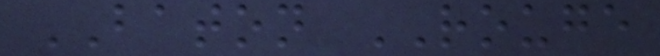BATON ROUGE
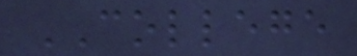COLLEGE
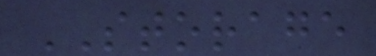STORAGE
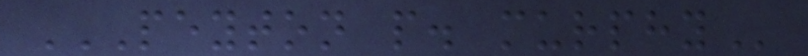PEYTON P. MURPHY
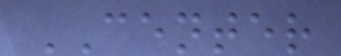CENTER
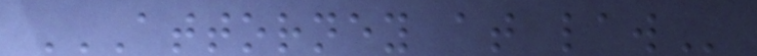ATTORNEY AT LAW
